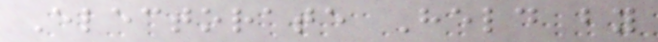Electorate Held by
